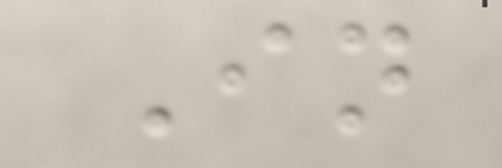In
